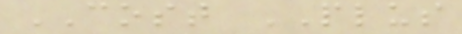COST PLUS
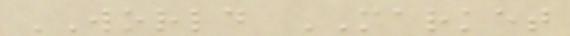WORLD MARKET
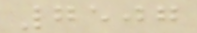7507
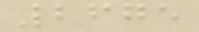2675
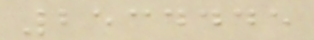2534445
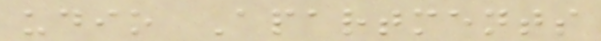udio Apartments
